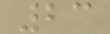23
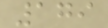179
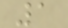1
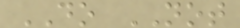DO NOT
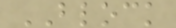BLOCK
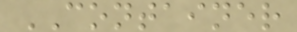CONTAINER
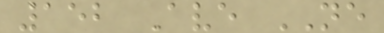152 Ave NE
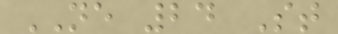NE 24 St
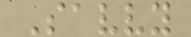Savvy
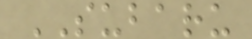SUBARU
